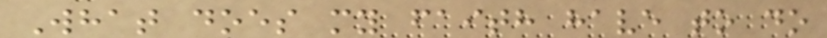What does my faith have to do
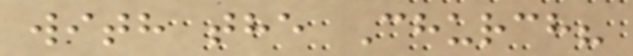with the Church?
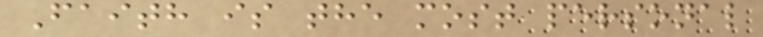Faith is the most personal
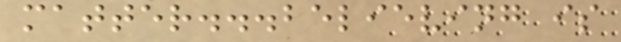matter...believing is
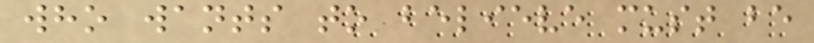who wants to believe must be
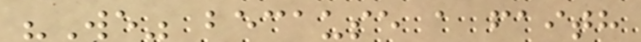"We" because a faith
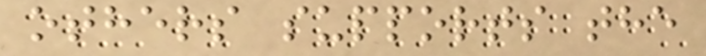others supports the
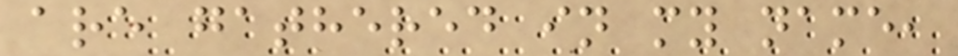are gathered in my name,
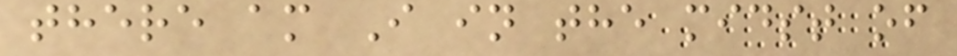there am I in the midst of
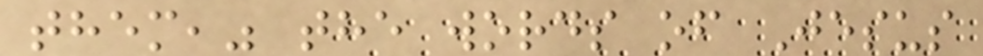them," the words of Jesus
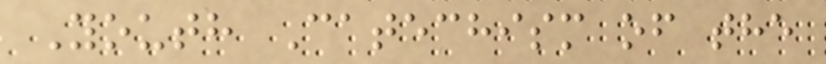Youth Catechism of the
